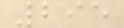295
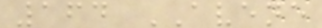164 AVENE
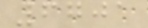6701
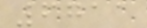6711
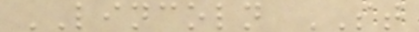LINCOLN ST
